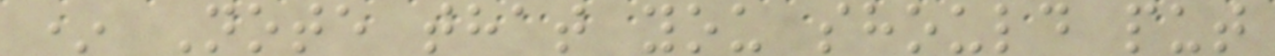* Note that you should put
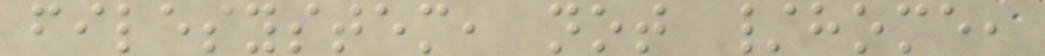filesystem, not /home,
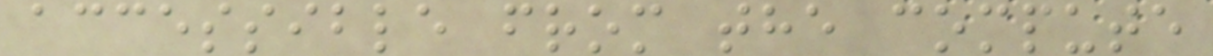accessible from the compute
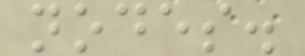nodes.
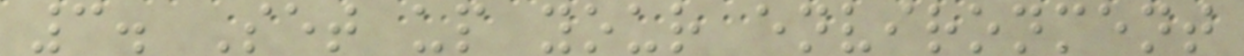3. Set up your environment
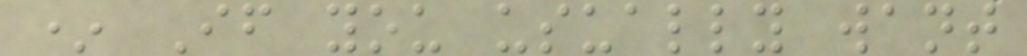* If you usually want
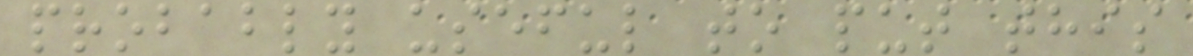probably useful to put this
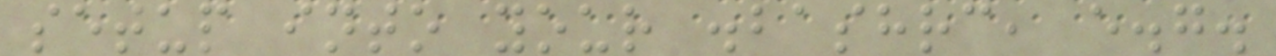setup into your .bashrc, e.g.
